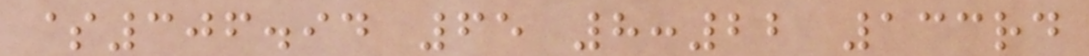$306.94 65 8:22 133rd
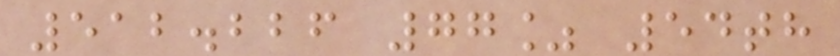512.226 77% 54th
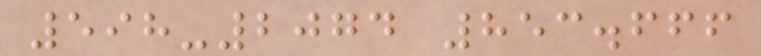598-2074 853.666
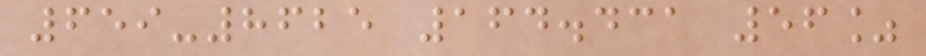659-8625 164.431 56%
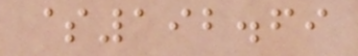$192.69
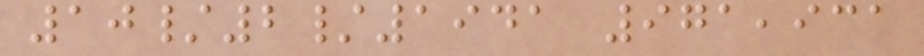10/2/1941 971,931
